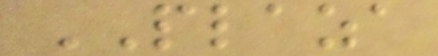PLAZA
